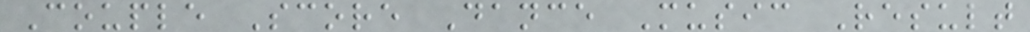Couple Score Dance Music Result
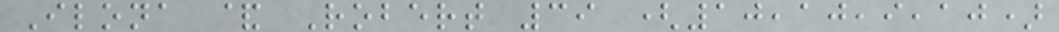Ilona & Robert 39 (10,10,9,10)
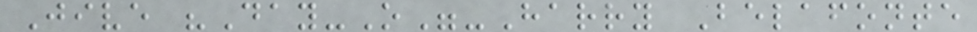Jive "Day-O"-Harry Belafonte
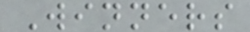Winners
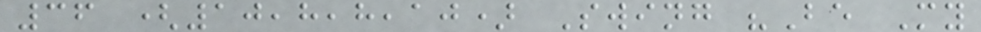36 (10,8,8,10) Swing "Be My
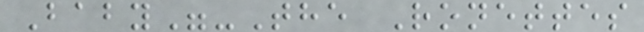Baby"-The Ronettes
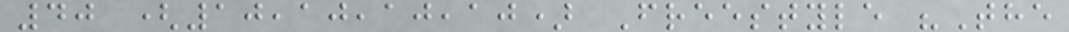40 (10,10,10,10) Freestyle "The
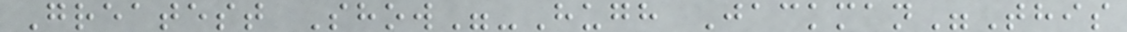Greatest Show"-Hugh Jackman"This
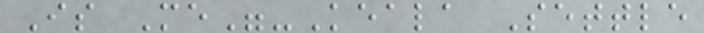Is Me"-Keala Settle
